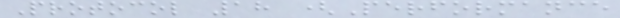Protocol 18 (Performance
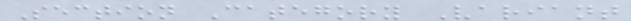Section Category Variant
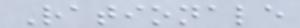Rationale
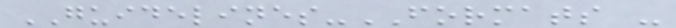GUIDELINES-FORMATS -
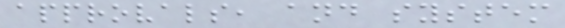approvals, and system
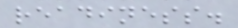readiness.
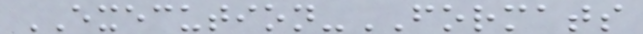EXECUTION-FORMATS
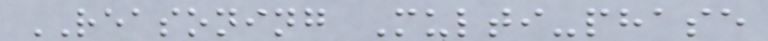REASONING Multi-phase
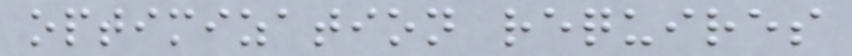optimization requires
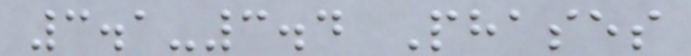3.1-3.4 Phases
